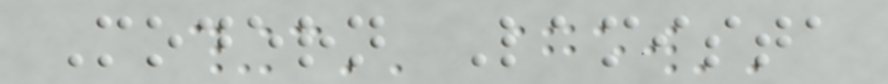Modern Lamista
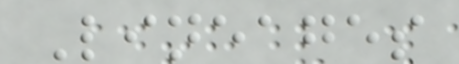Lineages
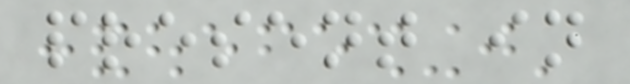present in
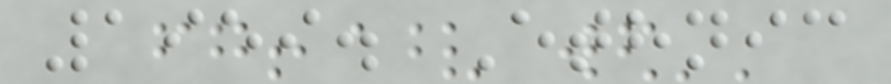1959. Ethnic
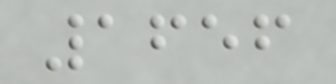1656
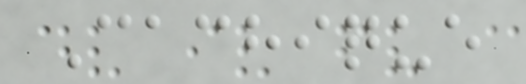Cachique
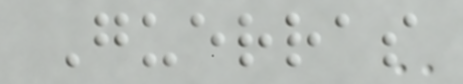Guerras
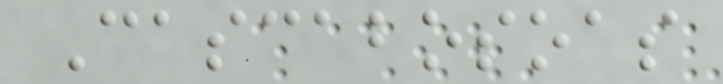Cascabosoas
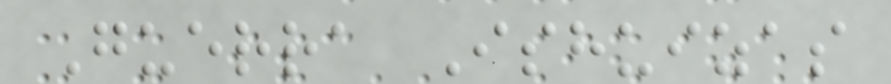Guerra Ishuizas
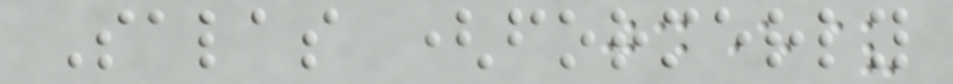Salas (formerly
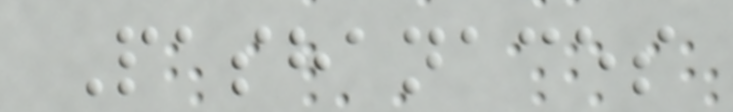Pashanaces
